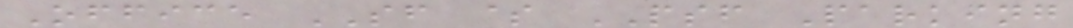Office SF $ PSF Parking
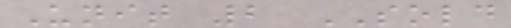Unit 2 SOLD
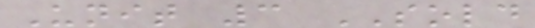Unit 3 SOLD
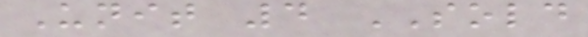Unit 4 SOLD
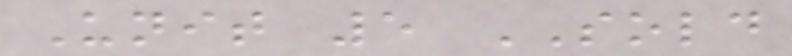Unit 5 SOLD
